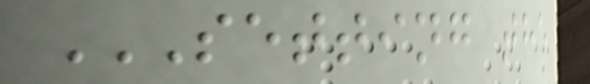SETTING THE
